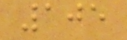105
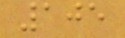105
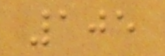105
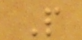P
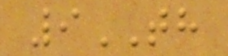9TH
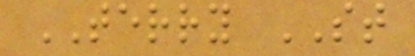TERRY ST
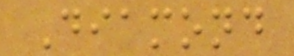Diamond
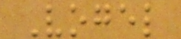Vogel
